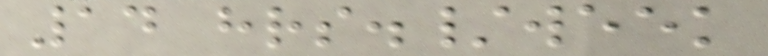14 hrs./week
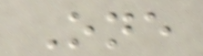One
